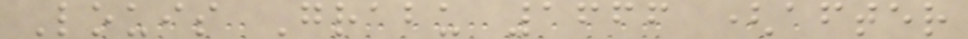Louis Grabu 1666 (after
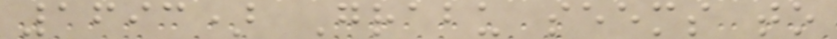1693) Grabu seems to
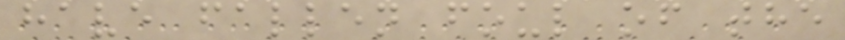have fallen foul of the
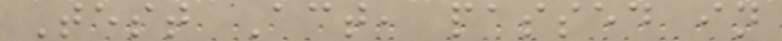Test Act, passed in
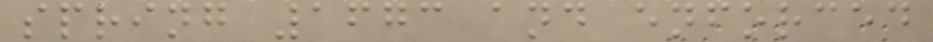spring 1673 and enforced
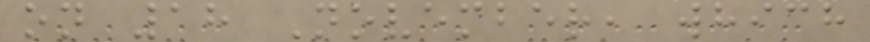on 18 November, which
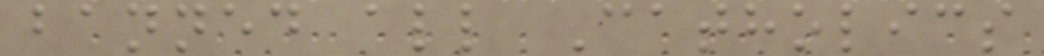banned all Catholics
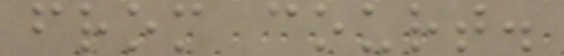from court.
